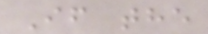If the
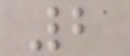2
